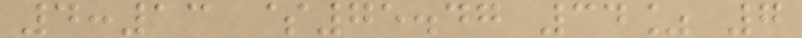4:13 $75.47 34% 7
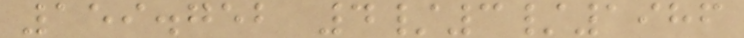159.752 4/3/1986
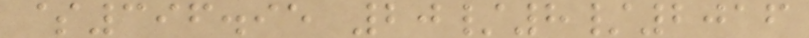$396.95 20/8/2016
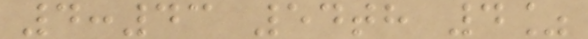4:43 54th 4%
